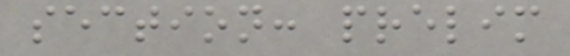section: prelim
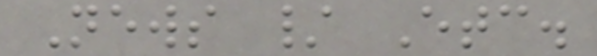News / Etc.
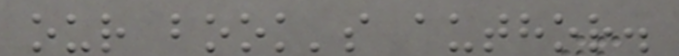our book's author.
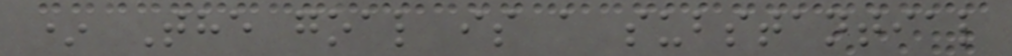* The goal is a substantial
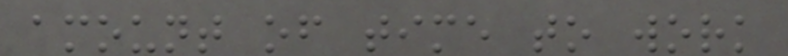amount of time to work
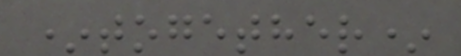*together*
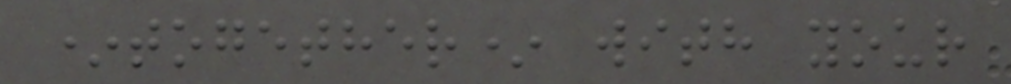*together* with your
